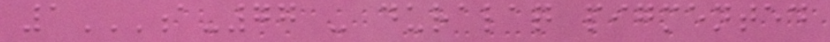1A-77 - DURALAQ PIGMENTED
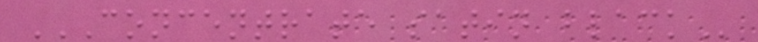CONCENTRATE SATIN BLACK
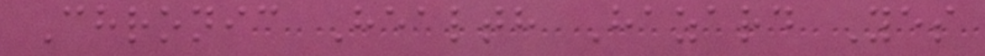Chronic Health Hazard Yes
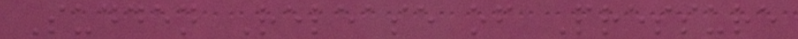Sudden Release of Pressure
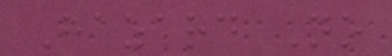Hazard No
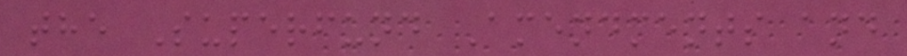the Superfund Amendments and
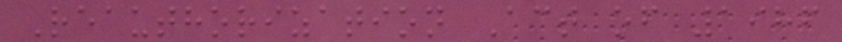Reauthorization Act of 1986
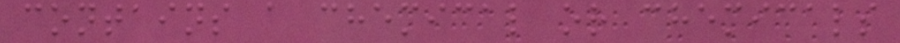contains a chemical or chemicals
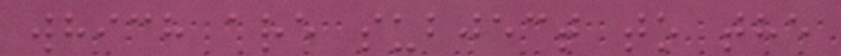which are subject to the
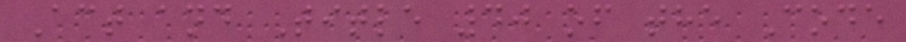Act and Title 40 of the Code
